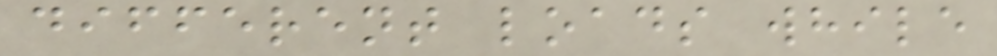different loads while
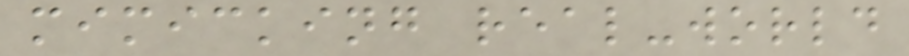mimicking real-world
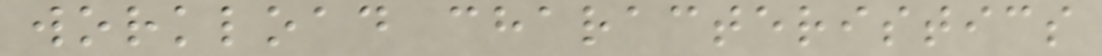workload characteristics
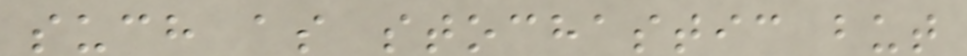such as stochastic but
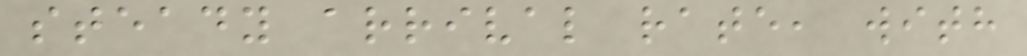steady arrival rate, with
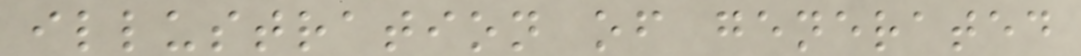illustration of generated
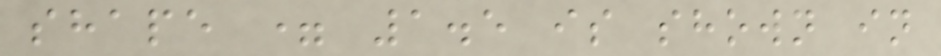shape = 1.5 is shown in
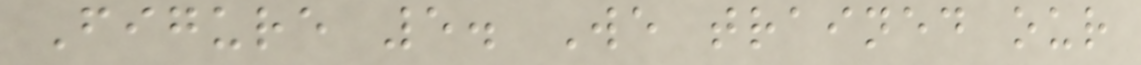Figure 5. We trained our
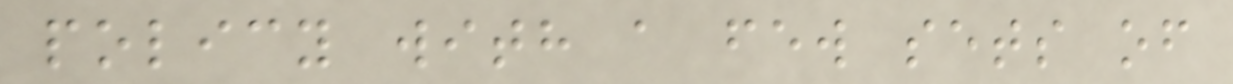policy with a few sets of
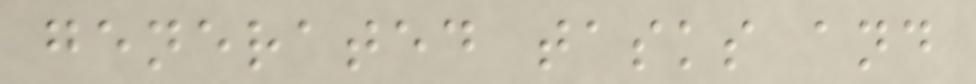generated tasks and
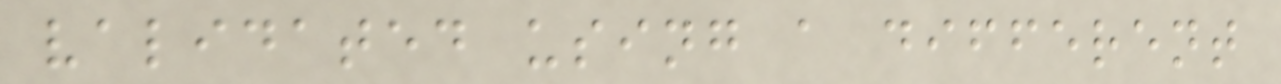validated using a different
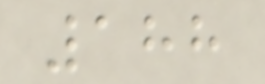188
